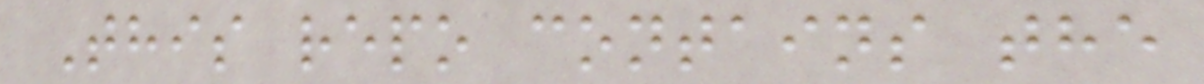This repo contains the
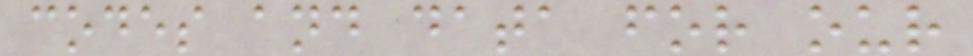codes and data for our
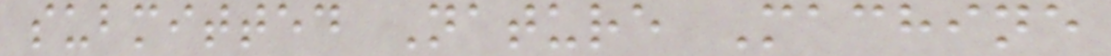submitted Nature Machine
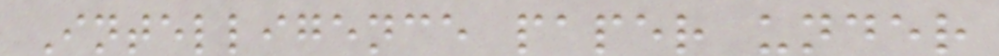Intelligence paper under
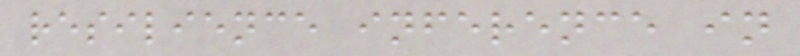resilience inference in
